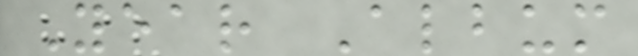Year Album
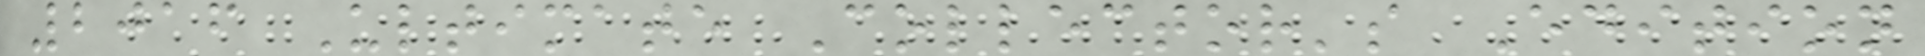2016 Ultimate Collector's Edition
